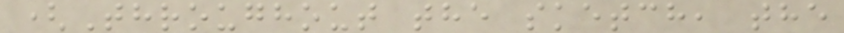(Throughout the sketch, the
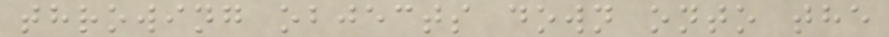throwing objects down onto the
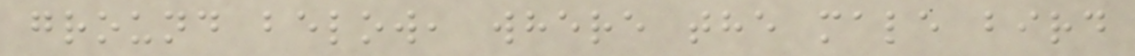ground below, where the male bird
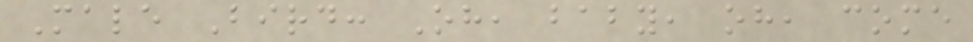Male Bird: Oh, baby, oh, come
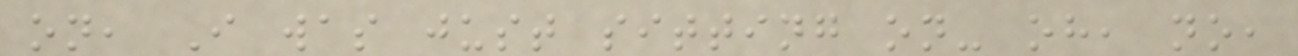on, I was just sitting on- oh, no,
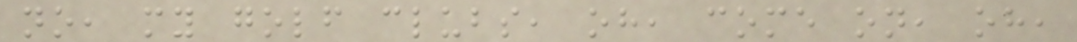no, my golf clubs, oh, come on, oh,
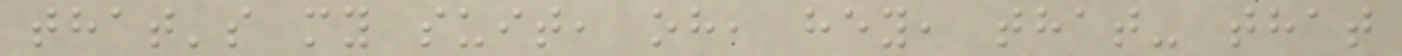that's my suit, oh, hey, that- that
